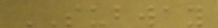SUBWAY
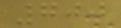700
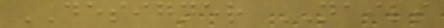DESIGNER NAILS
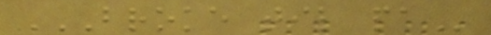BROKE TIL PA
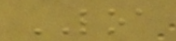LOA
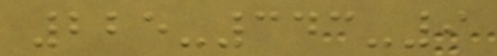225-343-9
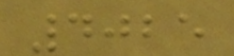4025
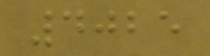4025
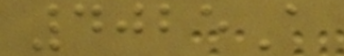4025A
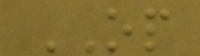OP
